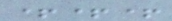+++
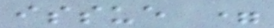issue =
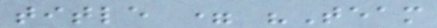title = "Team
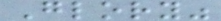Glory"
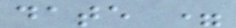date =
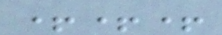+++
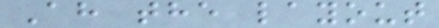Ah the layout
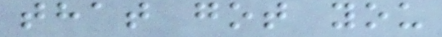that got you
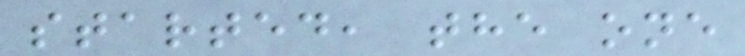started, the one
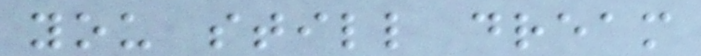you still dream
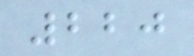220
